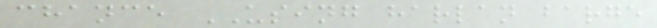chance USING harlan barge
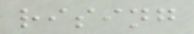rising
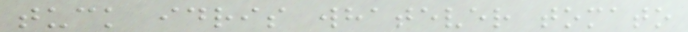tuck idris whatever tomato
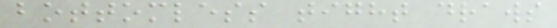bottomless tight draws
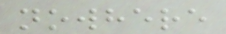nowhere
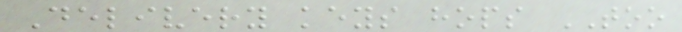Delivery keys hops TOO
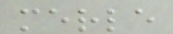merle
